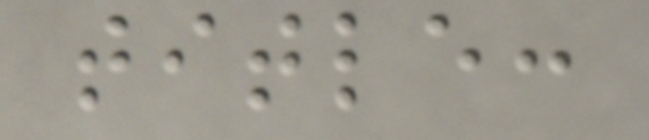title:
